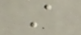A
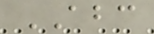ABC
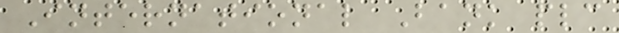International Bank plc
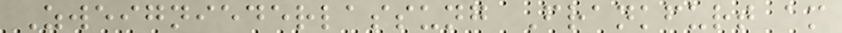Zweigniederlassung Frankfurt am
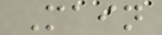Main
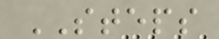STEPS
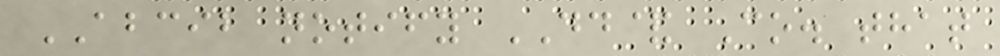ABCIB notify DD& Co. that
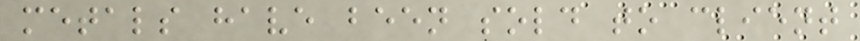metals have been sold to client
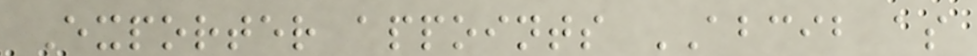Exporter appoints ABCIB as
